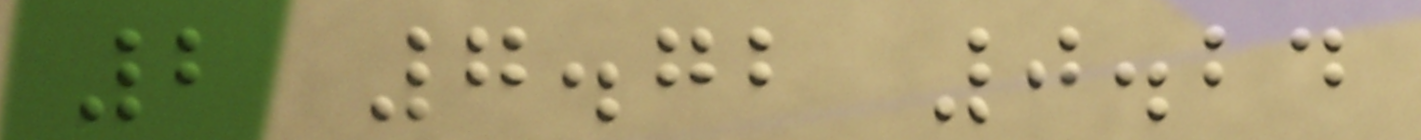2 7.72 0.24
